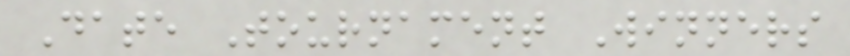Date Tournament Winners
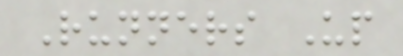Runners Up
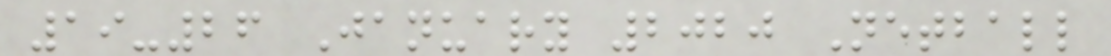19-26 January 2020 Netball
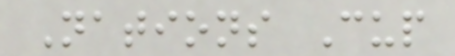Nations Cup
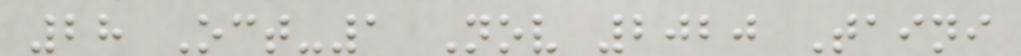28 Oct-1 Nov 2020 Taini
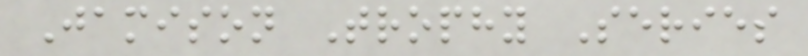Jamison Trophy Series
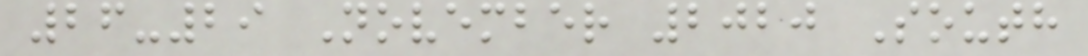26-29 November 2020 South
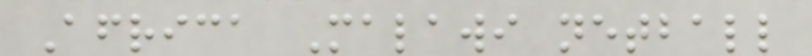Africa Malawi netball
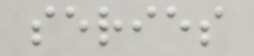series
